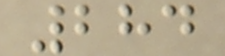284
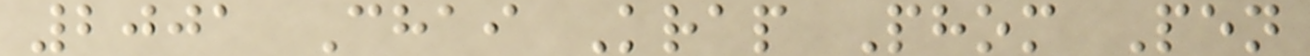2001 Chai Krap Phom Pen
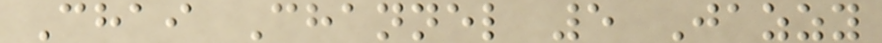Chai Channel 5 Jazzy
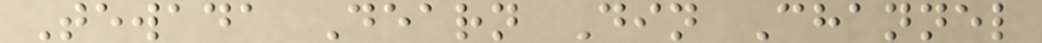Tewada Dearn Din Channel
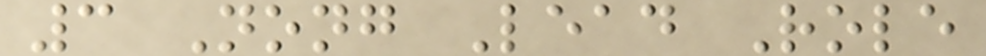3 Nong Lead Role
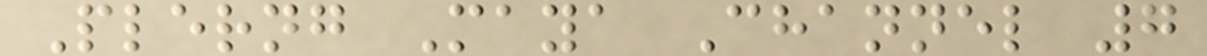Plerng Maya Channel 7
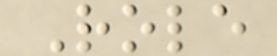Role
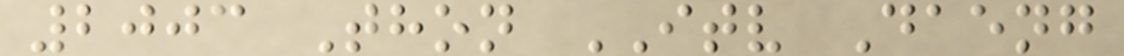2003 Thon ITV Daeng
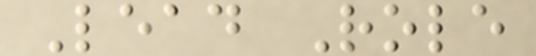Lead Role
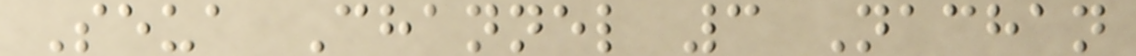Seua Channel 3 Nachan
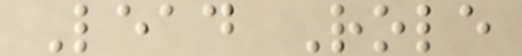Lead Role
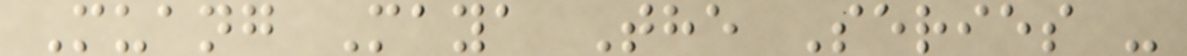Muang Maya The Series -
